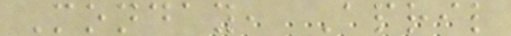Monday, April
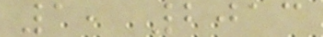1, 2013
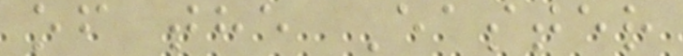of the Easter
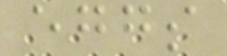eggs
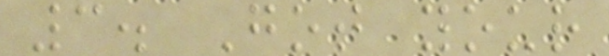3. Got your
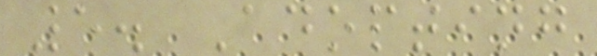5. Adopting
